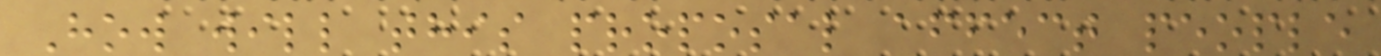How will this proposal affect people
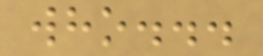who...
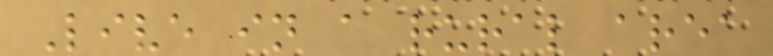Live in a rural area
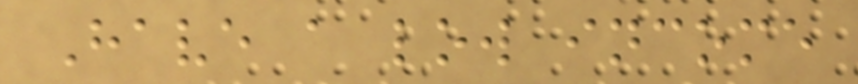Have a low income
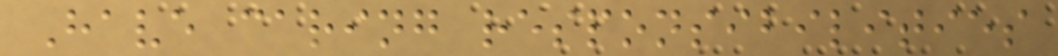Have caring responsibilities
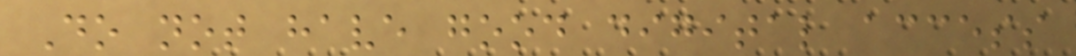Do not have good digital access
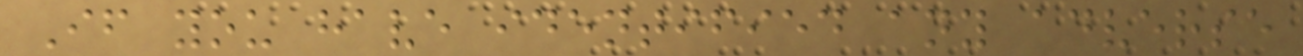If you have identified any adverse
